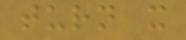turn it
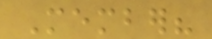Member?
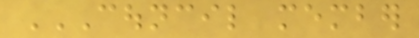COUNCIL MEMBER
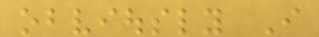obviously I
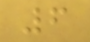6
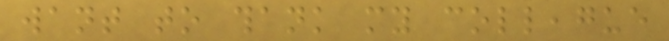want to thank my colleague
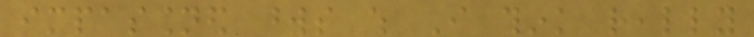impassioned words which I think really
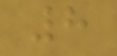8
